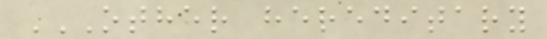OTHER HEREDITARY
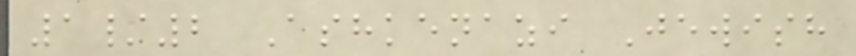1/2 Ashkenazi Jewish
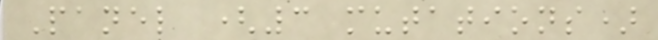Panel (3 mutations)
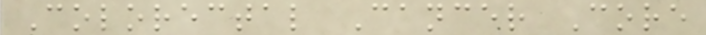Colorectal Cancer Core
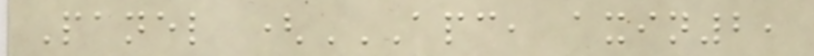Panel (APC, AXIN2,
